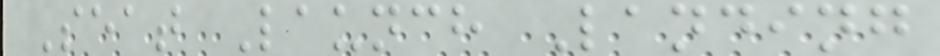Seat Launch Landing
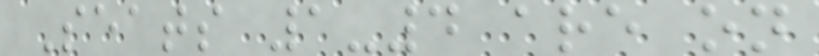Seats 1-4 are on
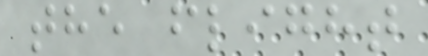the flight
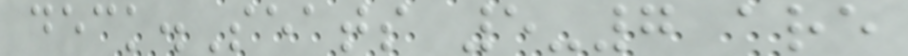deck.Seats 5-7 are
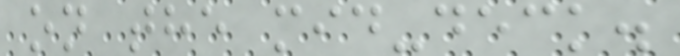on the mid-deck.
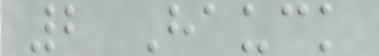2 Hauck
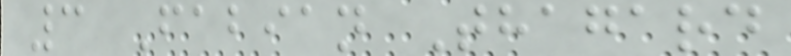3 Fabian Thagard
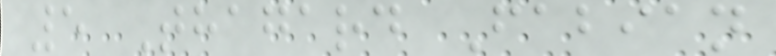5 Thagard Fabian
